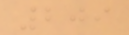209
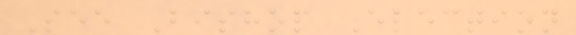See Bishop Election
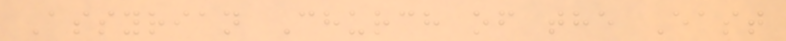Assyrian Church of the East
